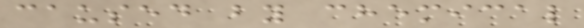caused by chemical
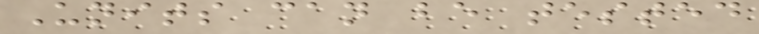Units can be tested
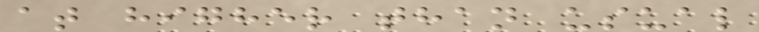at higher than usual
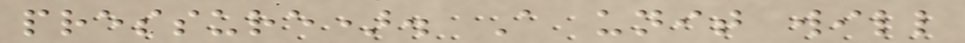pressure). A unit will
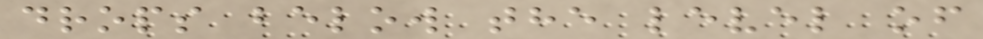drops below the level of
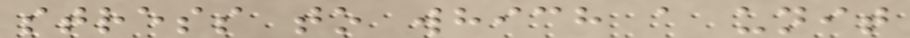stress to which a unit
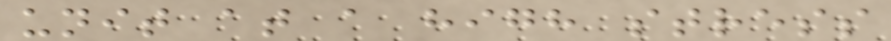unit at a high stress
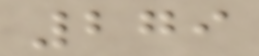279
